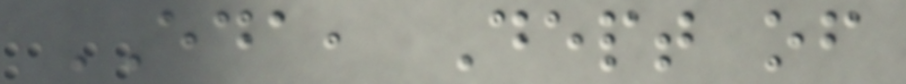EDA, Dept of
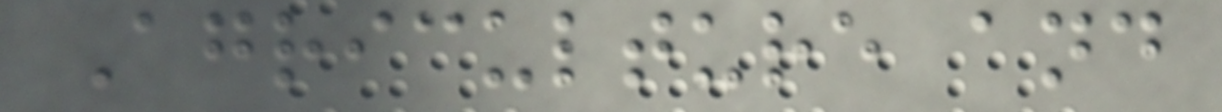Agriculture and
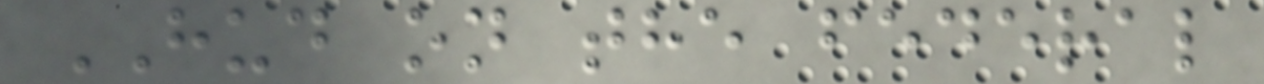HUD on the federal
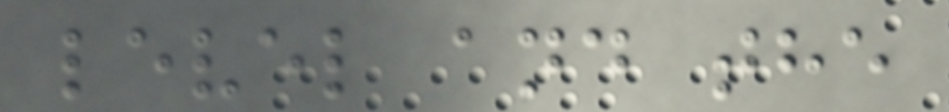level and the
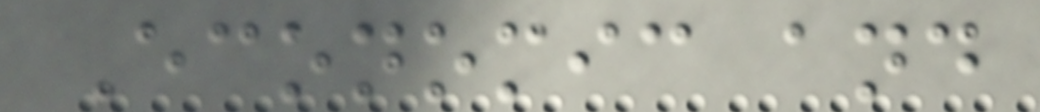Economic and
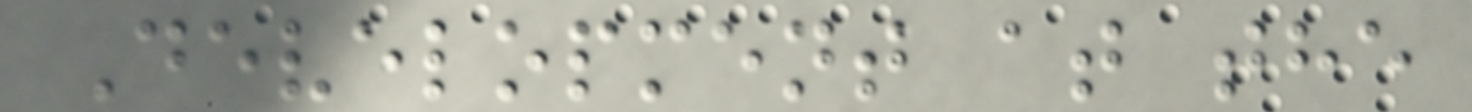Development at the
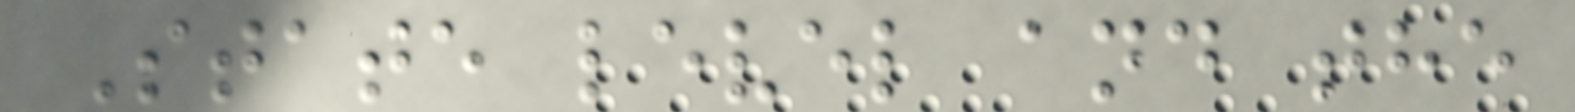State level and the
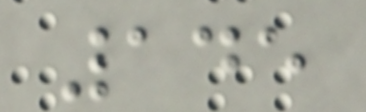145
